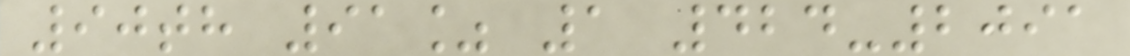90th 91% 1 424-2091
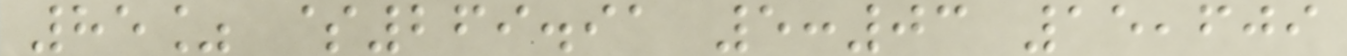85% $269.91 5:03 15,609
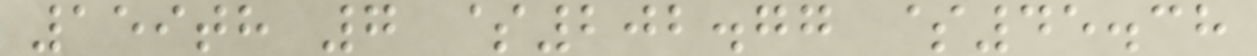159th 7 $202.77 $45.38
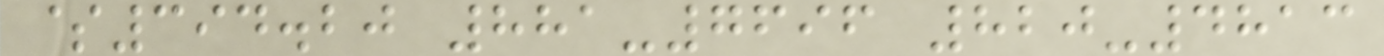$394.20 881-7696 820-4813
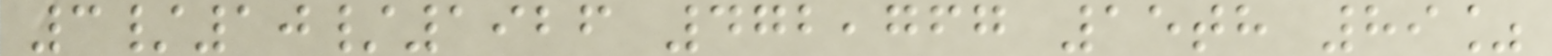3/10/1926 472,767 15th 89%
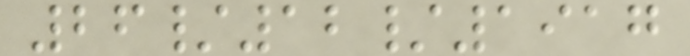26/12/1917
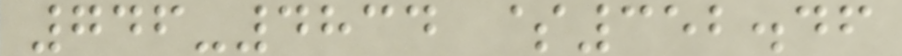746-4834 $352.46
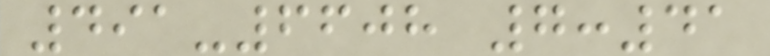491-6608 7:41
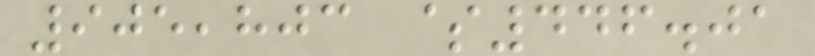905,803 $446.01
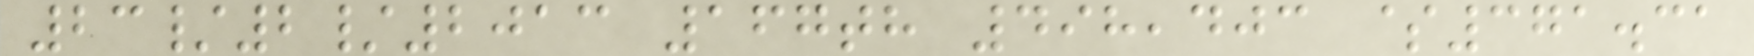23/2/2013 167th 498,403 $371.31
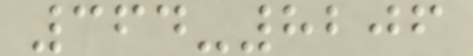364-8206
